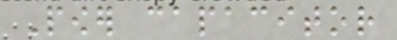Power capacitor
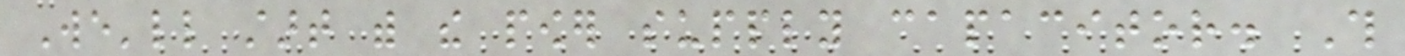We'll start with the power supply capacitor. This
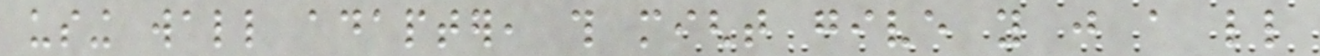using wall adapter, this might give you just a little
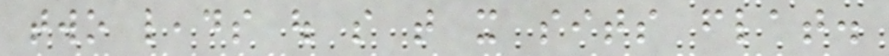two leads out so that it sits flat.
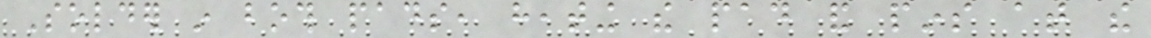Solder in both pads, heating the pad and pins at the
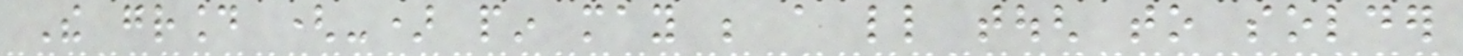The ground (-) pin may be a little tough to solder
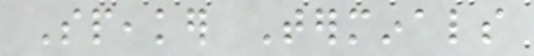Speaker Terminals
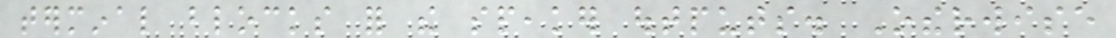terminal blocks for the speaker outputs. Otherwise
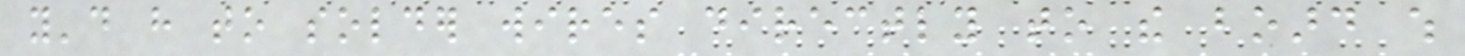you'd have to solder wires directly to the board which
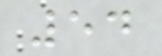54
